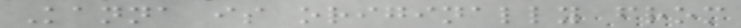Kanna is originally from
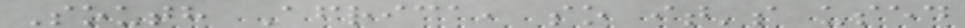South Africa, so it's used
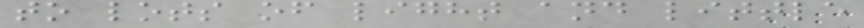to lots of light and little
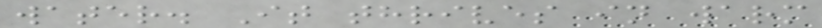water. It thrives in warm
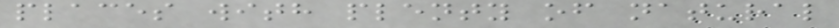places with plenty of natural
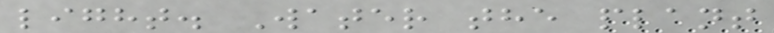light. Water the plant
